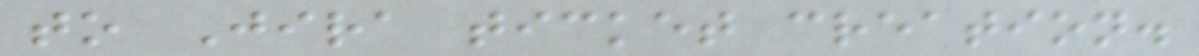to Jira ticket creation.
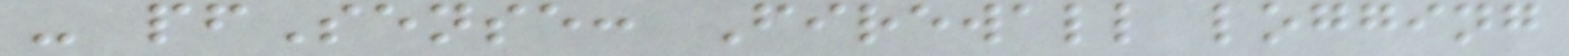- pfSense: Firewall logging
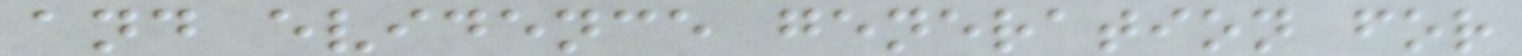and evidence generation for
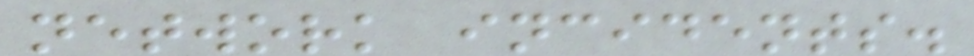network incidents.
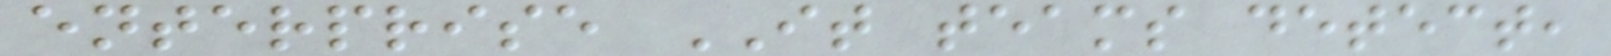enterprise IT teams detect,
